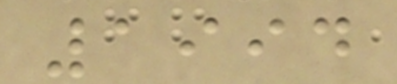1994
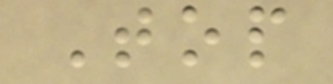Top
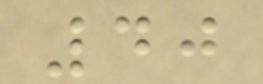40
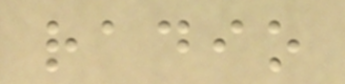radio
